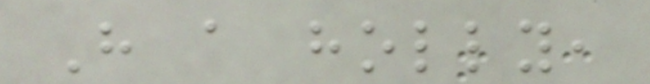Have a holly,
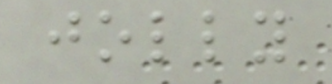jolly
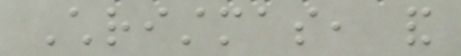Christmas, and
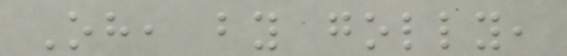Oh, by golly,
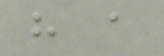have a
